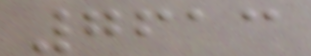7613
